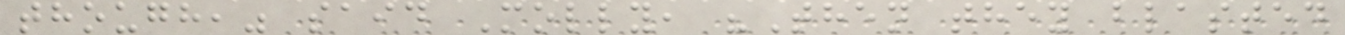though," said Molly, "Then they blasted
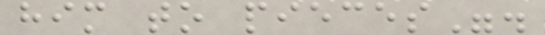him to pieces".
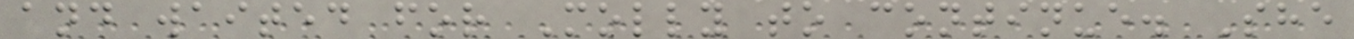and waited for Molly to continue. She
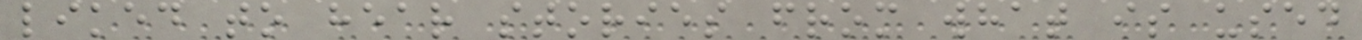liked to hear stories from what is used
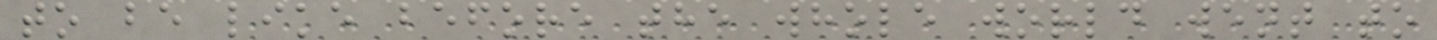to be like before the whole world went to
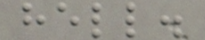hell.
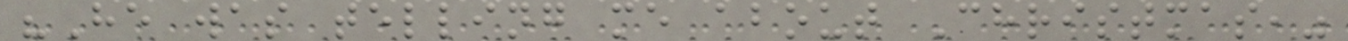"He was telling me about Christmas,"
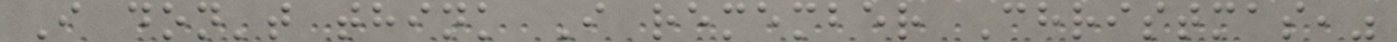I don't think I remember Christmas,"
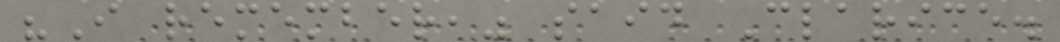"I remember," said Clarice.
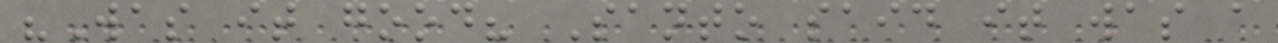"Was it good? Santo said it was a
